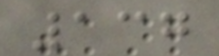137
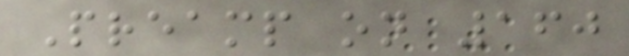Preamp on 160
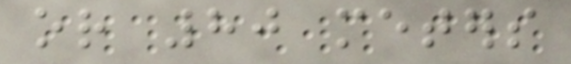or 80 meters
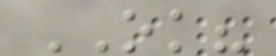OK?
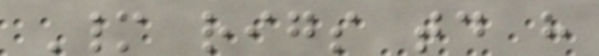Many rigs today have
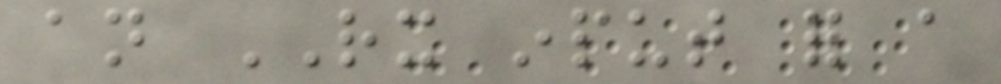an RX input for a
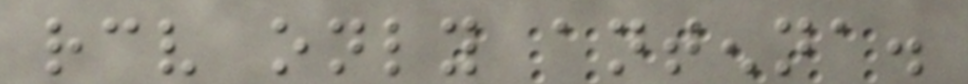receive only antenna.
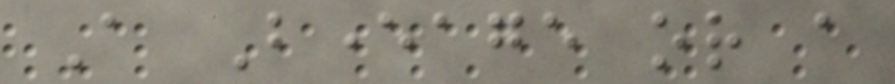A Beverage or a
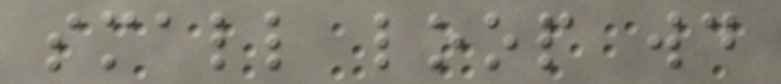small loop would
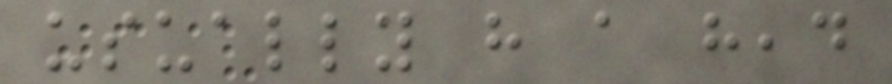usually have a head
